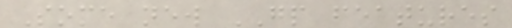Some new GP features
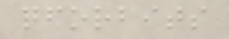qforbits
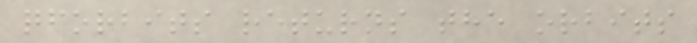qforbits returns the orbits
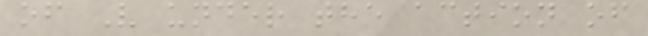of V under the action of
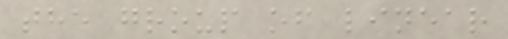the group of linear
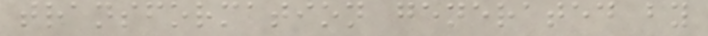transformation generated by
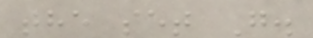the set G.
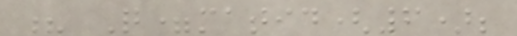? Q=matid(6);
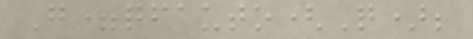G=qfauto(Q);
